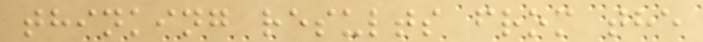thinking results from the
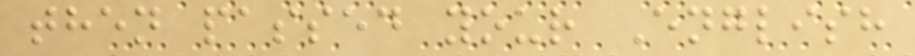then passed your English
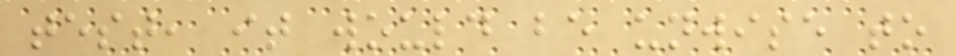test, it would be unwise to
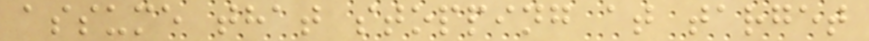assume that stopping at target
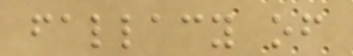fallacy of
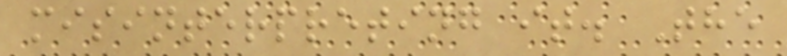misinterpreting it. The
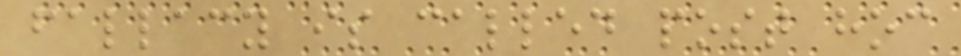fallacy is called post hoc
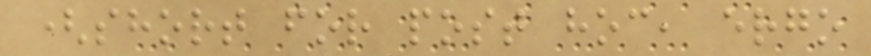(short for post hoc, ergo
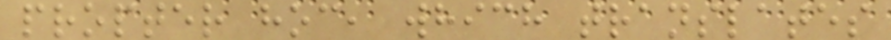propter hoc, which translates
